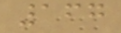167
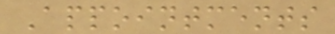Appointments
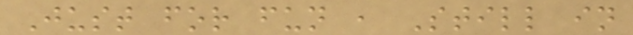Just for fun , Still in
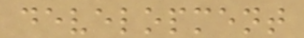development
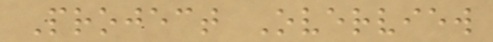Project Overview
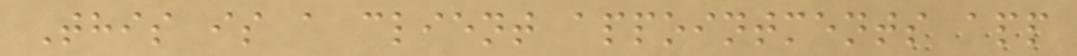This is a client appointments app
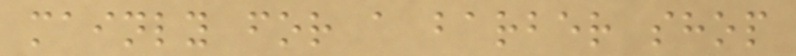mainly for a barber shop
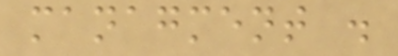managment .
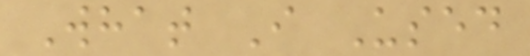What I Used
